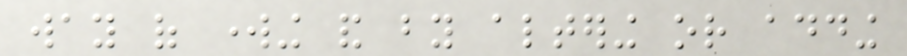way of working and by altering or adding
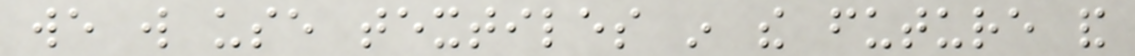we will use textiles in the future and
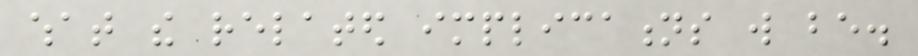what the related implications will be.
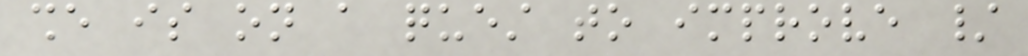she is on a quest to improve /
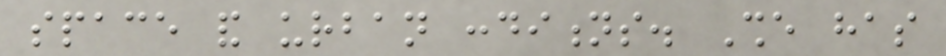space and urban conditions. She has
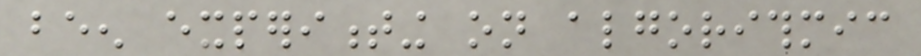been experimenting on algorithmic
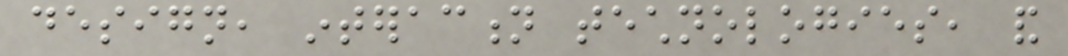design, interaction technologies, and
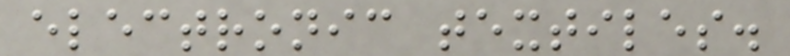electronic textiles.
